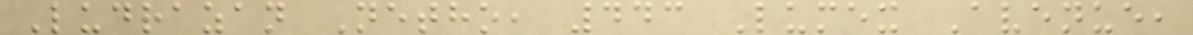Ludrazan Netho, 443 Lumex Avenue,
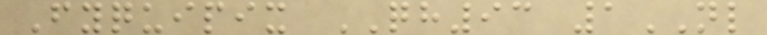Fyquipix QH93 1NL
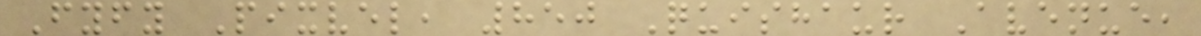Fyfy Pixvel, 850 Quishaur Avenue,
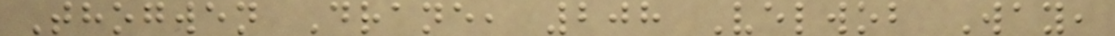Thogwen Drane, 208 Velwob Way,
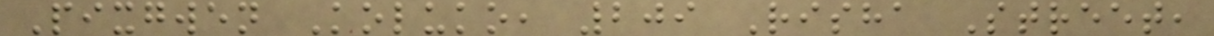Pixgwen Koluko, 209 Risha Street,
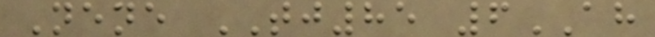Nene TJ85 6AH
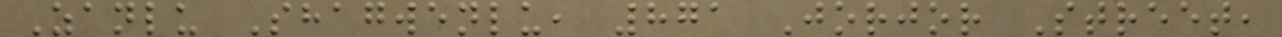Zanlu Shagwenlu, 871 Jorjor Street,
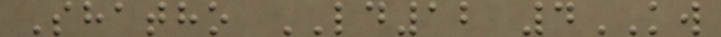Shatho LD12 4KW
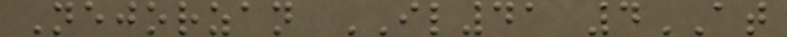Nejorzan IL41 4AT
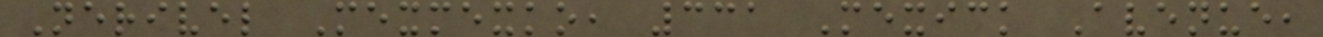Nerivel Mexmexko, 331 Mexick Avenue,
